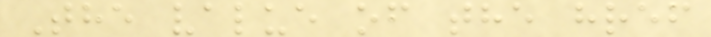The value of the href
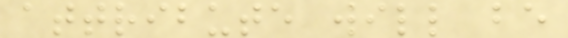attribute will be
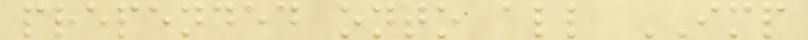prepended onto all IMP
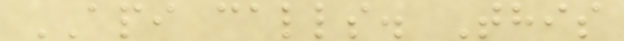API calls. This
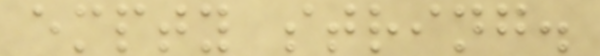empty string.
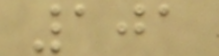101
